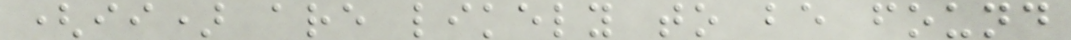(ii) are likely to be found
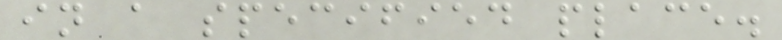in a specified place.
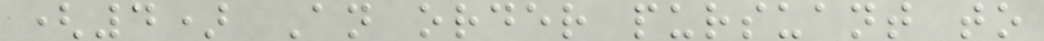(4) An order pursuant to
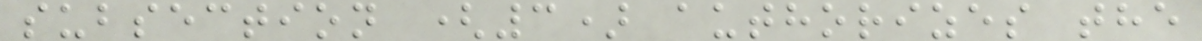subsection (3) authorizes the
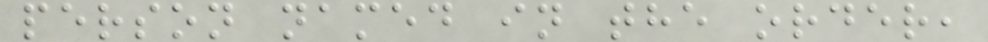person named in the order,
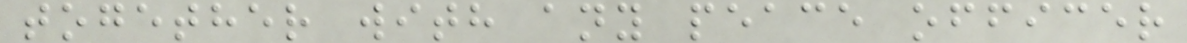together with any peace officer
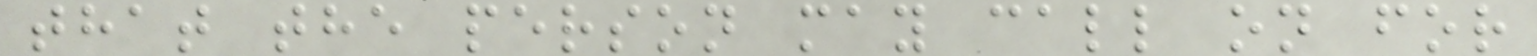that the person may call on for
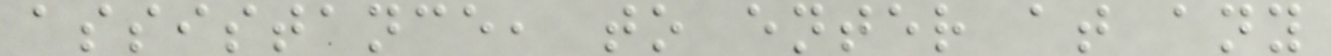assistance, to enter at any
